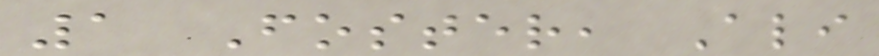1 Foster, Ali
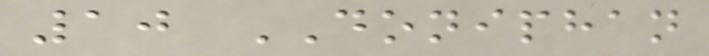10 DONIPHAN
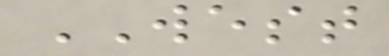WEST
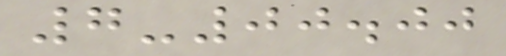7-00.00
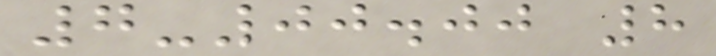7-00.00 8
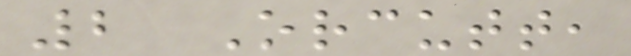2 Orcutt,
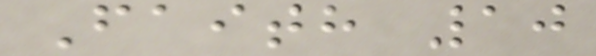Faith 10
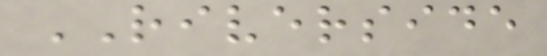RIVERSIDE
